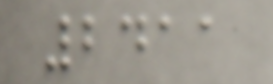2411
